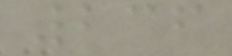236
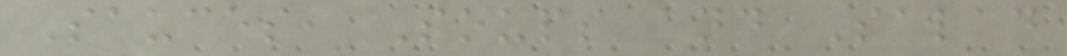Sauces, Soups and Salad
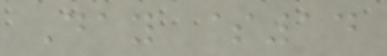Day $14
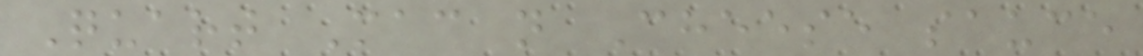Quart Mac n Cheese sauce
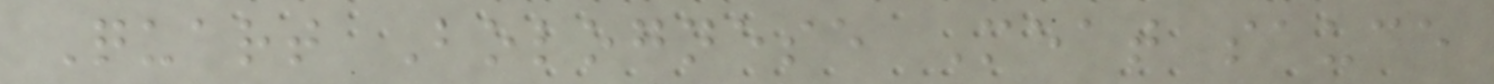Quart Bolognese Meat sauce
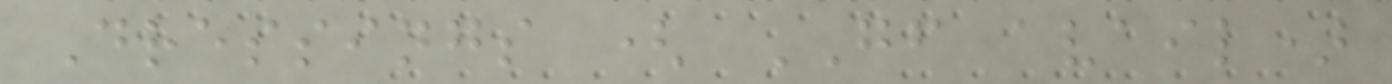Dressings ( GF avail)
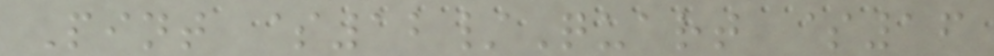Pint $12/Quart $16
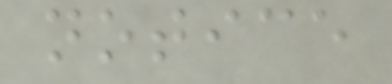notice
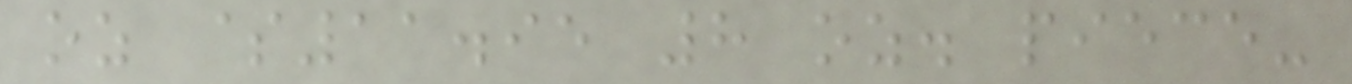oz $11.95 8 oz. piece-
